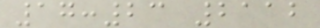17:23 2112
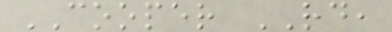COOPER RD,
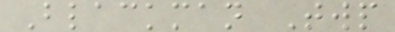Blackman Twp
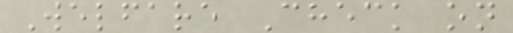Welfare Check on
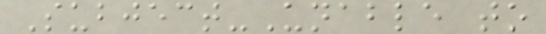Subject-Unable to
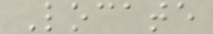Locate
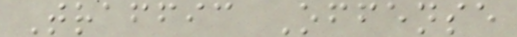Traffic Offense
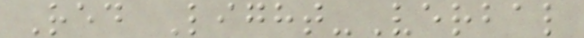Red Light-Verbal
